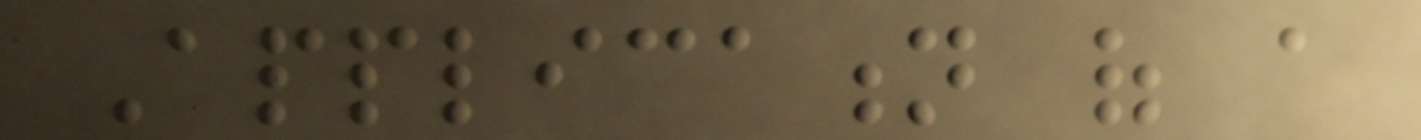Application of a
